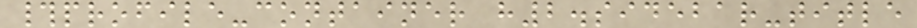#profile-container h2.sidebar-title
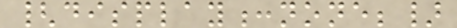{display:none;}
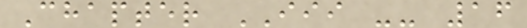Chapter III -- 16
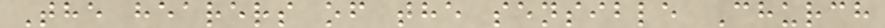The hearers of the sensible Church
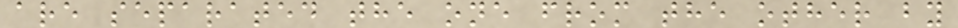are separated the one from the other by
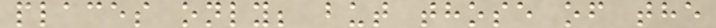places only; but those of the
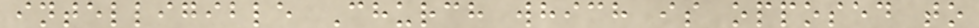intelligible Church which is opposed to
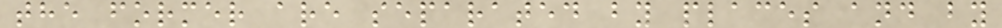the former are separated by places and by
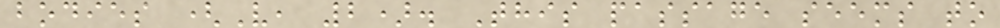bodies (V, 2). This passage seems to
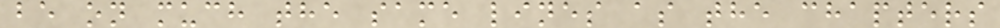be on much the same lines as the chapters
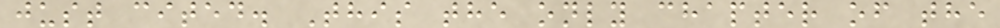just cited. This the only chapter of the
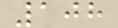108
